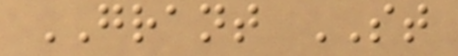GRANT ST
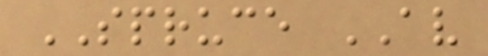SPRUCE AV
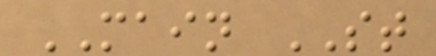MAIN ST
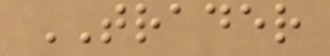TRADER
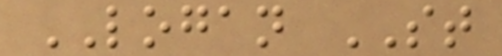LOGAN ST
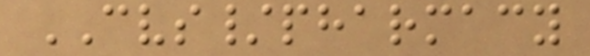CVS/pharmacy
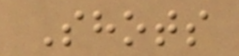Shots
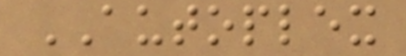AUTOPLEX
